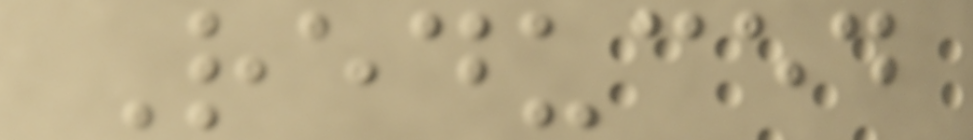Reduced
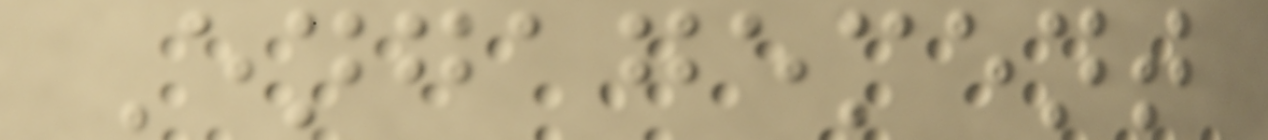Engagement
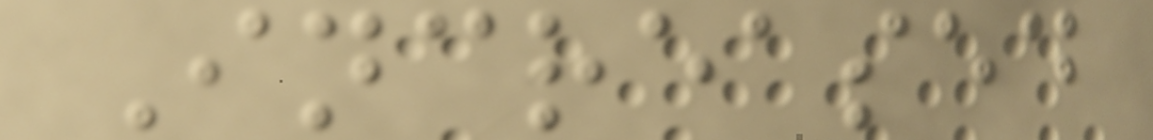Increased
